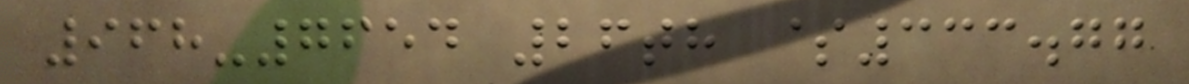968-7654 26th $333.77
